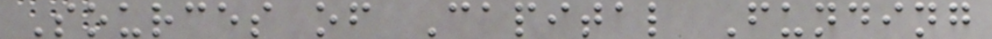Sources of Capital Funding
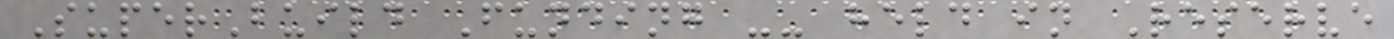SuperBuild Funding -- held in Reserve
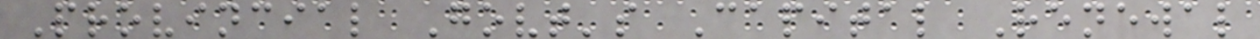Provincial Govt's Capital Renewal
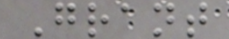Grant
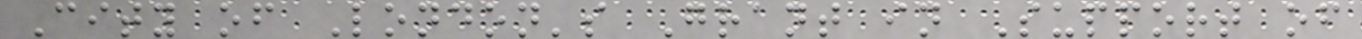City of London's Grant in Support of
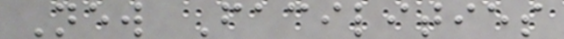New Facilities
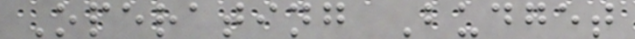Operating Budget
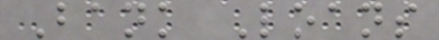Bank Loans
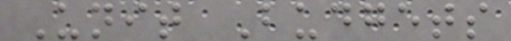Unit Budgets
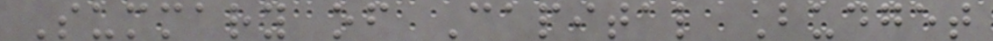Summary of Capital Budget
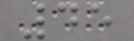45
